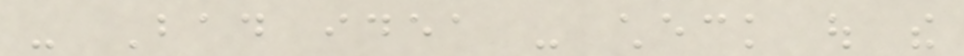- Bad idea - check out the
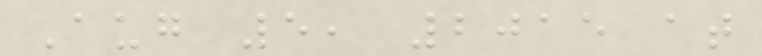Aug 5, 2015 at
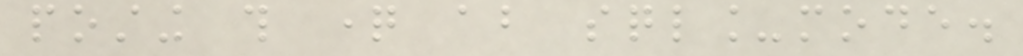posting this question about sql_mode.
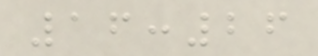16:26
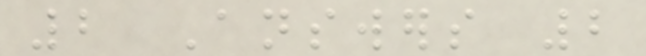2 Answers 2
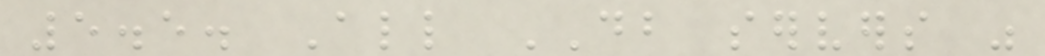5.5. All DB servers was
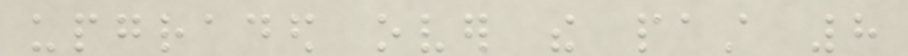upgraded over the past 8
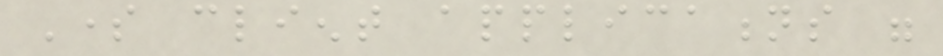Some client applications were
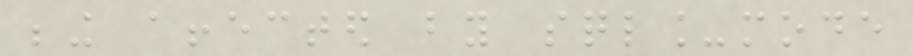being affected by sql_mode
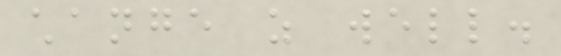change as well.
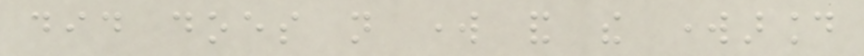did does not work and the workaround
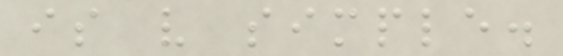is very simple.
